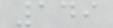149
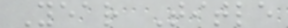Year Title
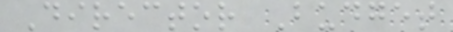Director Budget
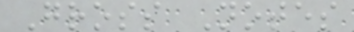Gross Notes
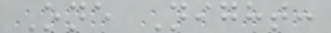One Night:
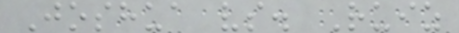Joshua vs. Ruiz
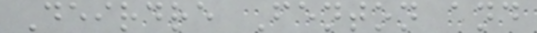Deirdre Fenton and
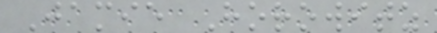Jamie Horowitz
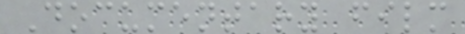Documentary film
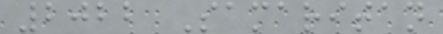2022 Samaritan
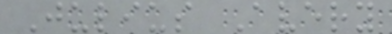Julius Avery
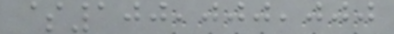$100,000,000
